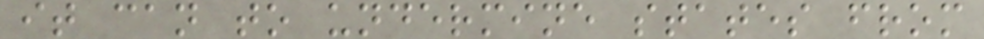it can to undermine states from
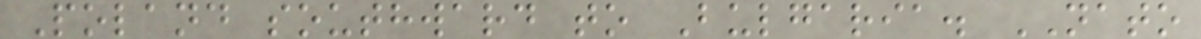Poland southward to Bulgaria. NATO
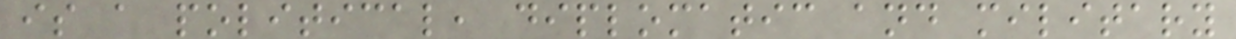is a political, diplomatic and military
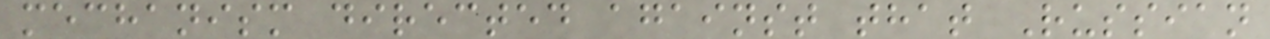mechanism directed against that Russian
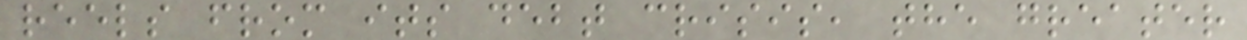reels from its debt crisis, the greater
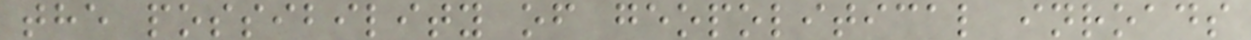the possibility of geopolitical inroads
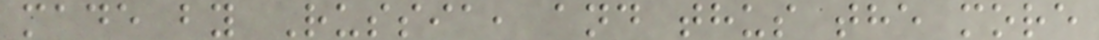made by Russia, and thus the more
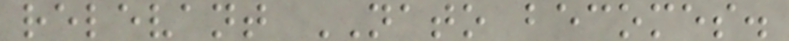relevant NATO becomes.
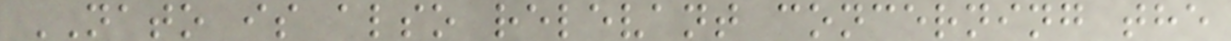NATO is also relevant concerning the
